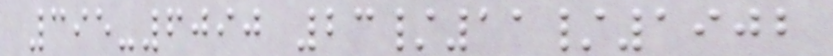395-6090 23/11/1902
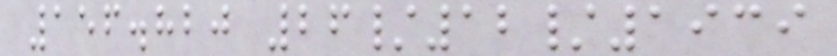156.820 26/12/1939
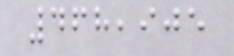468,905
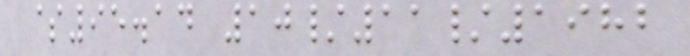$95.14 10/11/1982
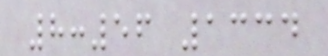8:56 1334
